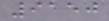9150
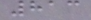813
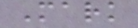Mark
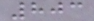803
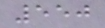550
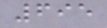695
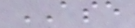ASE
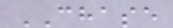CHASE
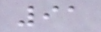91
